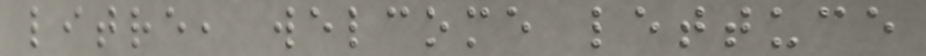litre, welcome lettuce
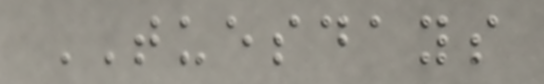TUESDAYS
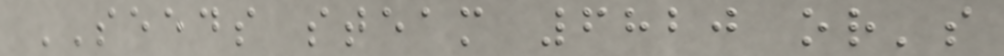SEEDS steam 6820 or's
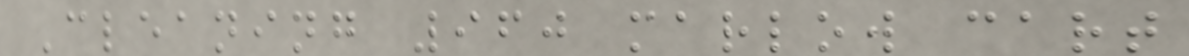Cleaning 960 marlow cart
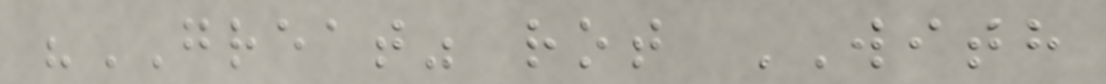"GREAT" rot WITH
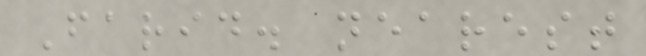Farid. nearest
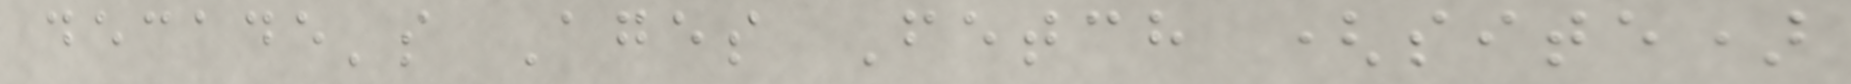decade's Ages Fetch (site)
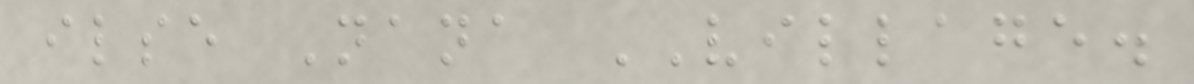ilse Nana VILLAGE.
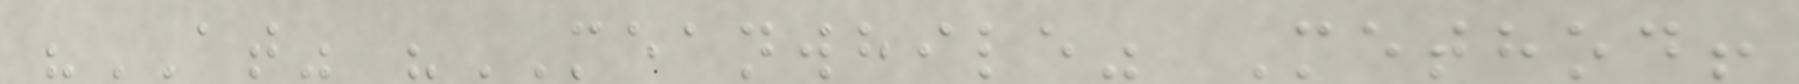"AT" "MEANWHILE" Method!
